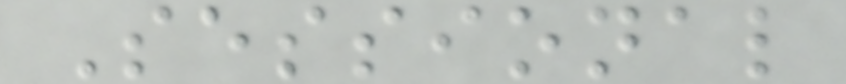Sessional
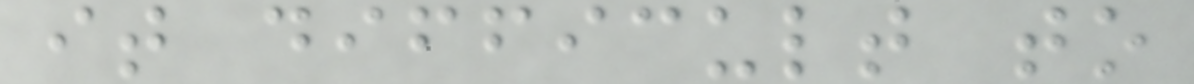it difficult to
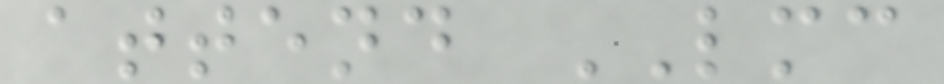attend LMC
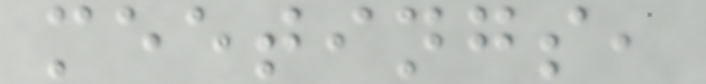meetings,
